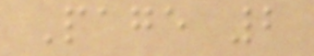Page 2
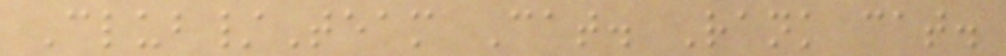Club/Team Cat. Rank cat.
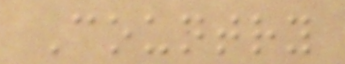Country
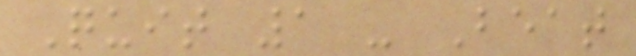Quit 1 - Beat
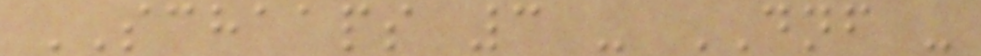SCHAAPS 3 - DNF -
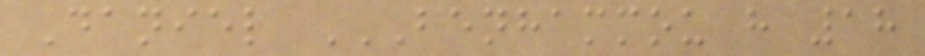Daniel BENHAMMOU H 18
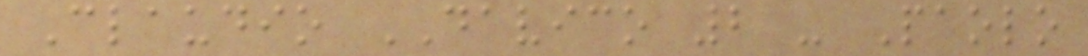Claudio DAVICO 2 - Paolo
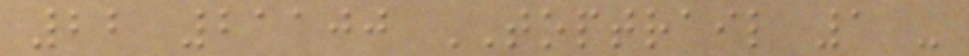22 21100 TOPTRAIL 1 -
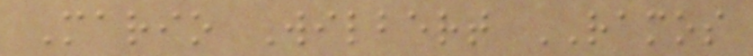Mario Wilbert RAMOS
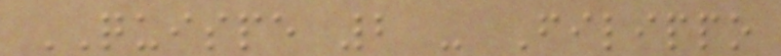QUISPE 2 - Filippo
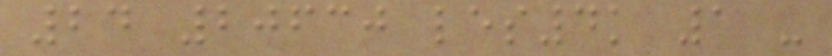24 20630 les4k 1 -
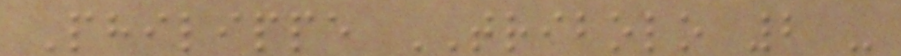Philippe TRIBOLO 2 -
